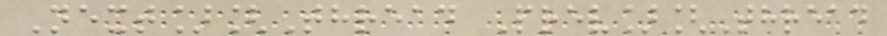Next][Thread Prev][Thread
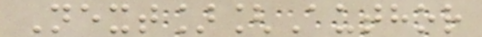Next][Author
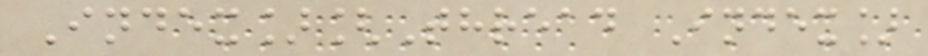Index][Thread Index]
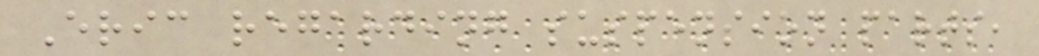Eric regarding suspension parts,
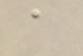a
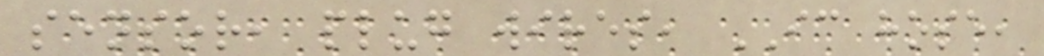sensor, plug wires, IC hose,
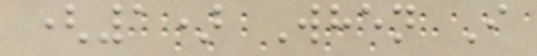(1) When I
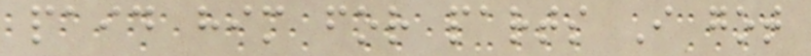paid him for parts I got
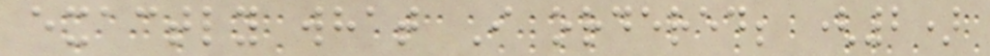exactly what I ordered; (2)
